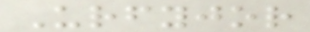Urfyjor
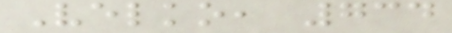Velko, 734
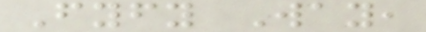Fyfy Way,
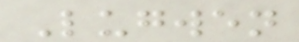Lugwen
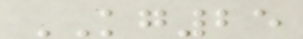KG25
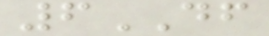6DF
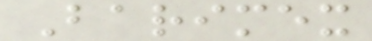Barimex
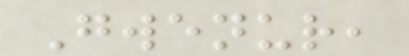Gwenur,
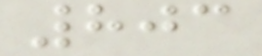803
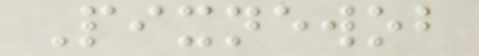Pixnewob
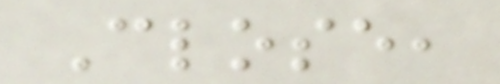Close,
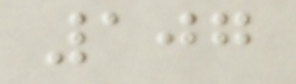107
